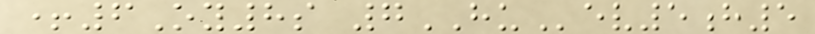+6Oy8s 7HUev5h5
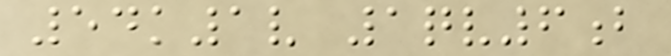54k1v 1qv6b
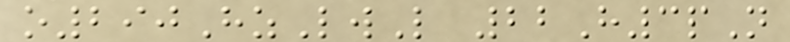o290HzLwL 22H3pN
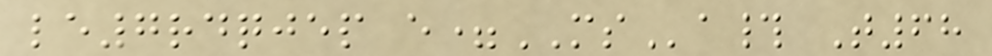le7rdqjep e=MSa# T68
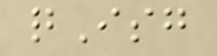qIsg
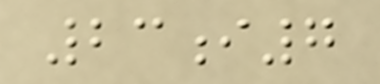23i7
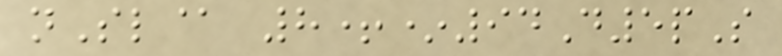nSl@ 8+*94D5pS
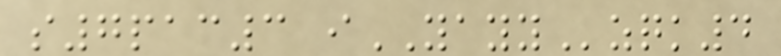s7pac3 iYAYYzqk4
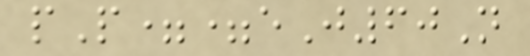pP==eJ60N
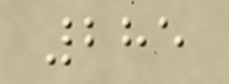285
